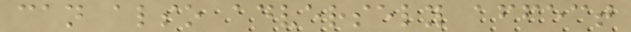can also adversely affect
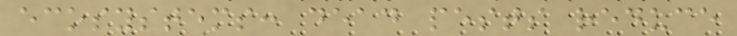ecosystems: dead pests reduce
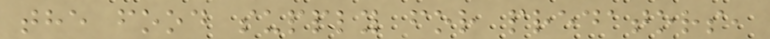the food supply for predators,
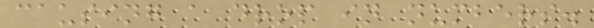causing a drop in numbers.
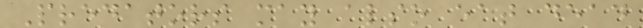Predators may also eat dead
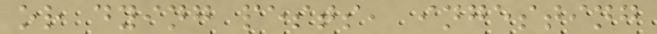or dying pests, ingesting
